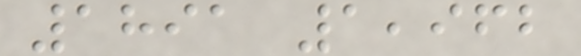1891 1,962
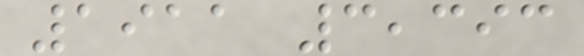1911 3,393
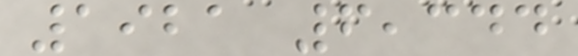1921 6,344
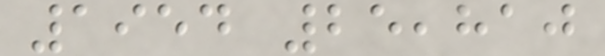1954 25,810
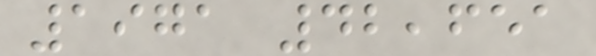1971 42,651
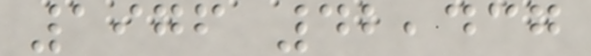1976 42,437
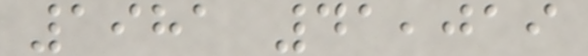1981 41,019
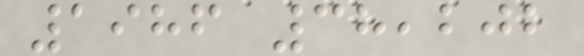1986 38,202
